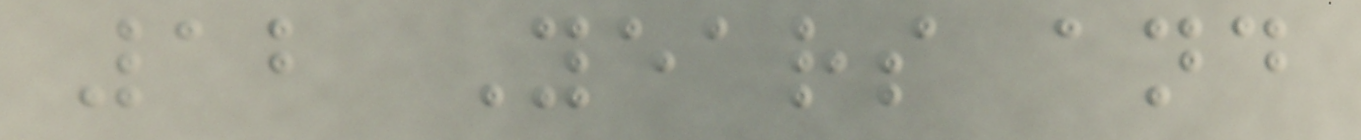12 Years and
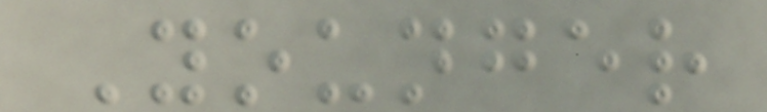Younger
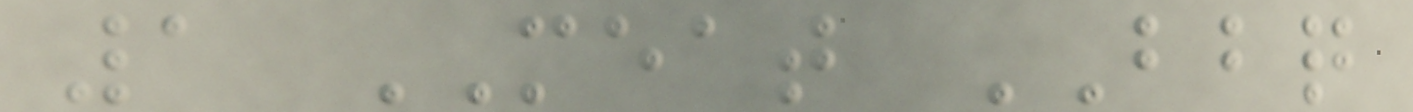1 MEAT BBQ
